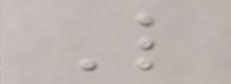L
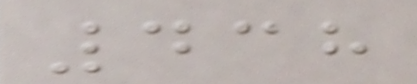438
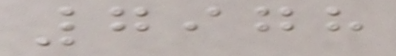7978
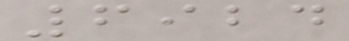6924
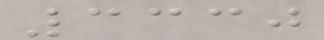3330
